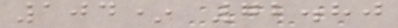104* 72.80
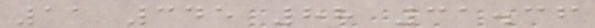11 345 88 31.36
